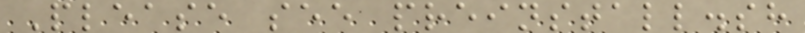Please see preinstall.sh
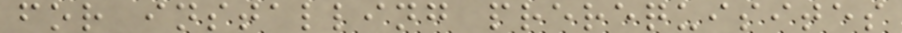for installing prerequisites
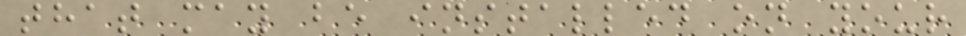that may be installed on your
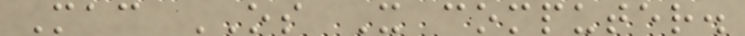Mac OS X computer.
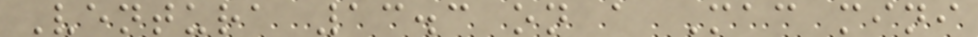Ventura 13.3 on a Mac mini
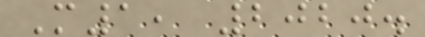M1, 2020.
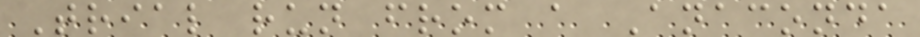Trial run from a Anaconda
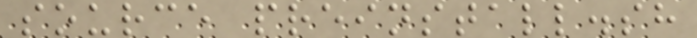source preinstall.sh
